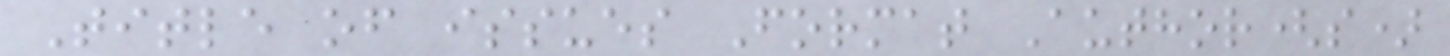Title of issues Format Author(s)
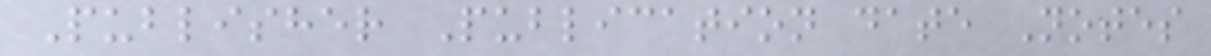Publisher Publication date Notes
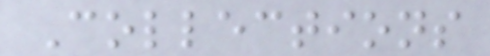Collections
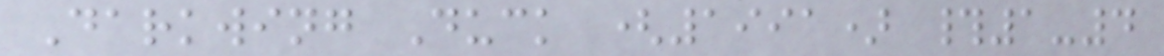Darkwing Duck (1991) #1-4
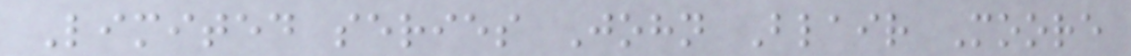Limited series John Blair Moore
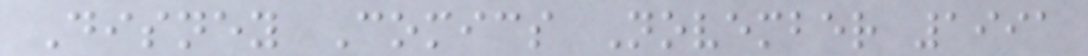Disney Comics November 1991
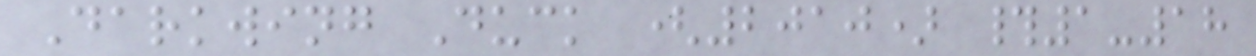Darkwing Duck (2010) #1-18
